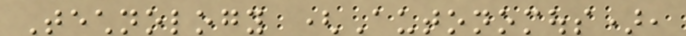Technology (Autonomous),
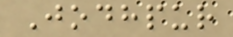Jodhpur
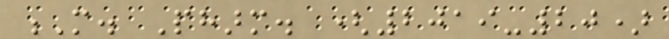M. Pharm. (2019-20)
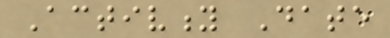Activity Date
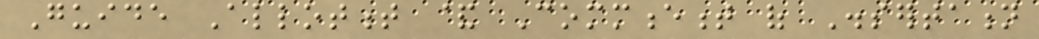Guide Allotment & Commencement of Dissertation
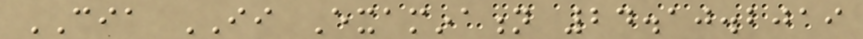CIA II Examination 24.10.2019
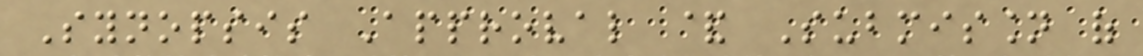Synopsis Approval & Submission of
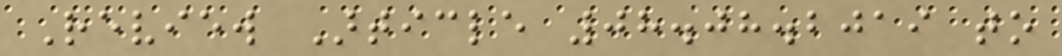Review Article 08.08.2019 to
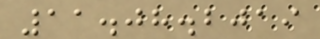11.08.2019
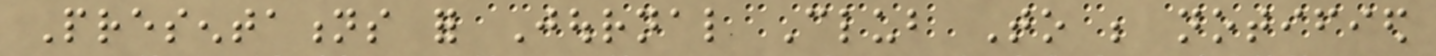Presentations for Journal Club To be notified
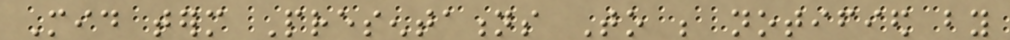Mid term Presentations To be notified by
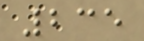235
